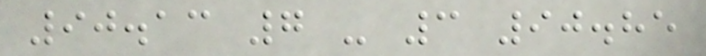90.13 7 - 3 90.85
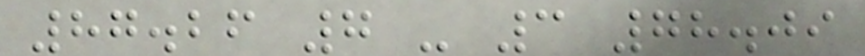87.26 7 - 3 78.09
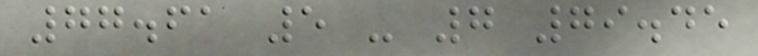77.61 5 - 7 79.45
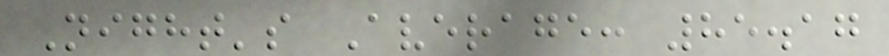Night's Average: 85.17
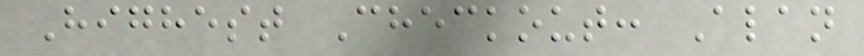Highest Checkout: Alan
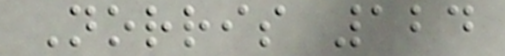Norris 124
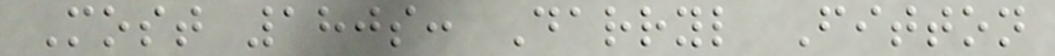Most 180s: Darryl Fitton
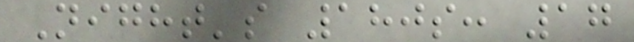Night's 180s: 17
